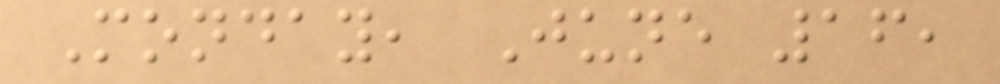Monday, June 16,
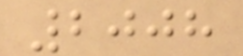2008
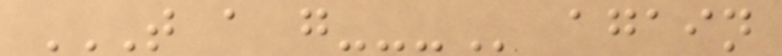T A G--- again
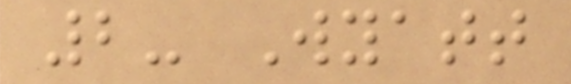2- Wyatt
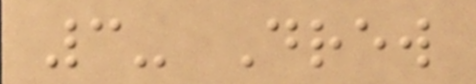3- Drew
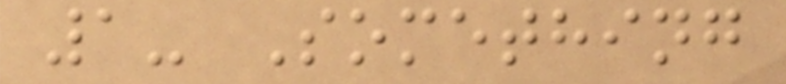1- Something
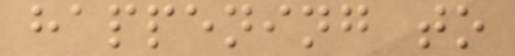happening to
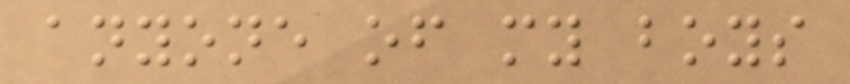anyone of my boys
